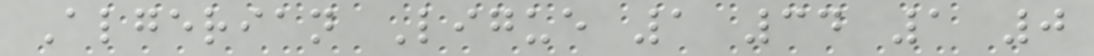Algerian Ligue 1 34 1 0
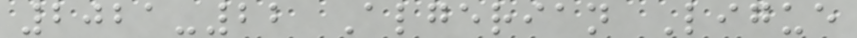2021-22 Algerian Ligue
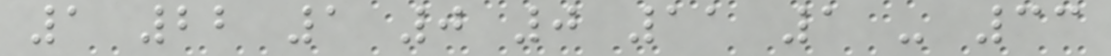1 22 1 0 0 11 1 - 33
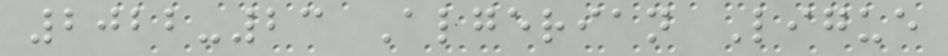2022-23 Algerian Ligue
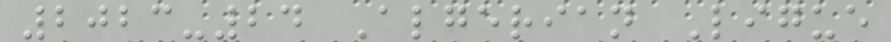2023-24 Algerian Ligue
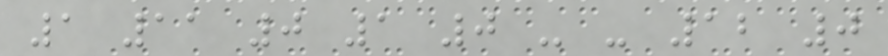1 11 0 1 0 - - 12 0
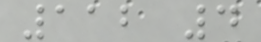112 4
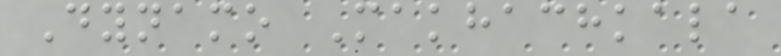Dynamo Makhachkala
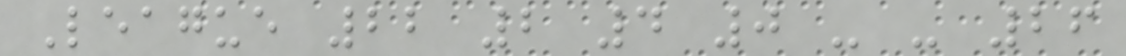League 22 2 4 0 - - 26
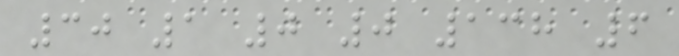30 1 0 0 138 6
